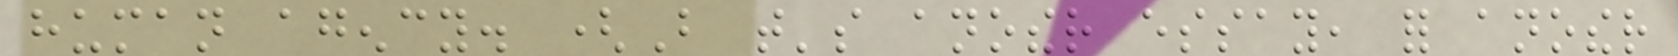human agency. (But that's another essay, for another
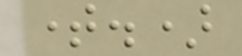time.)
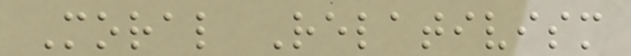Moral Relativism
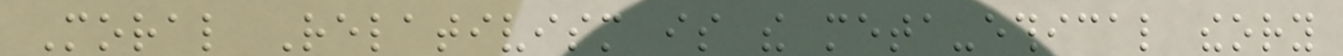Moral Relativism is the meta-ethical theory
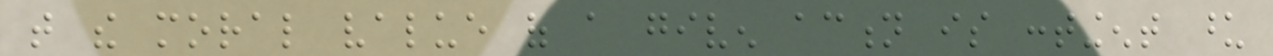that the moral value of a given action is contingent upon
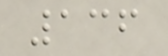136
